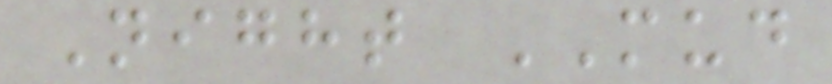Night MUD
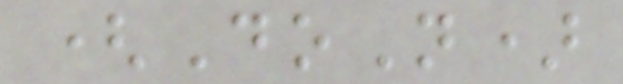(DoN)
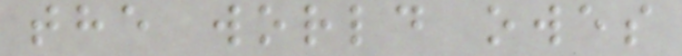the world owes
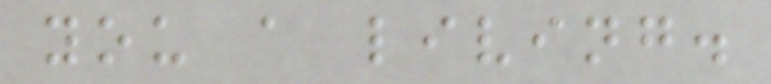you a living.
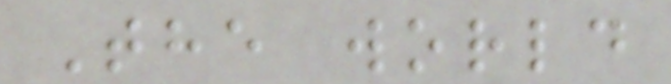The world
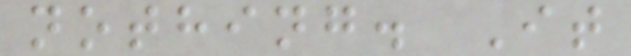nothing. It
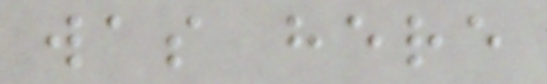was here
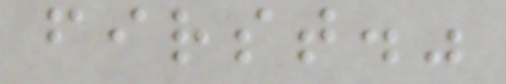first."
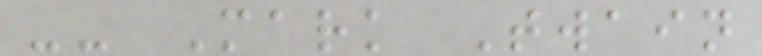-- Mark Twain
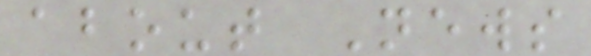about News
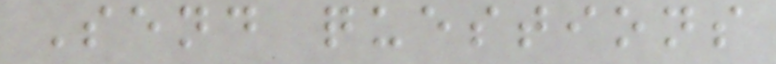Send questions
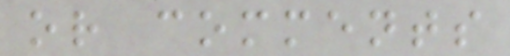or comments
